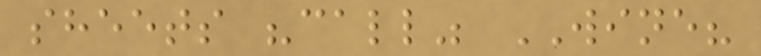sheets "call" WINE?
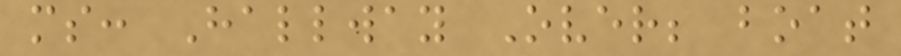ms: Hallway Over; boat
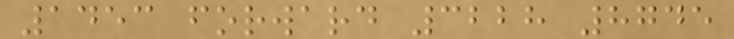1453 forward 3228 8745
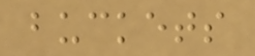buckets
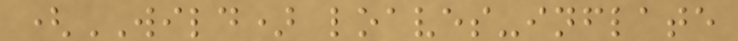(WILD) loaves-inflate
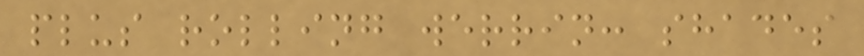plus rolling werrin: shades
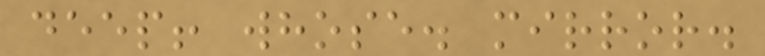deep! whose. mirror.
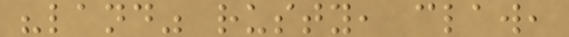"land" rusty, claw,
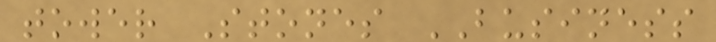tower Stones BUSINESS
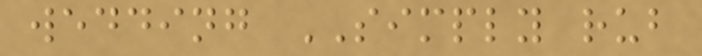wedding SIMPLY rub
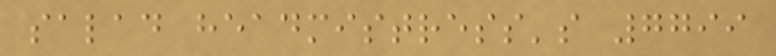salad headmistress's 7799
